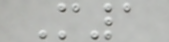M1
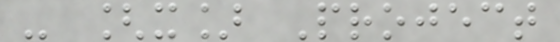- [x] Project
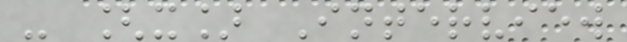- [x] Interview
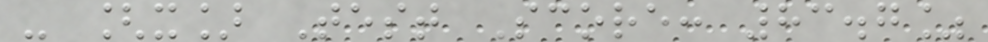- [x] Test Score: 83.7%
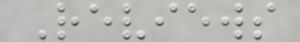Reviews
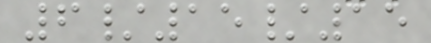6/15/15
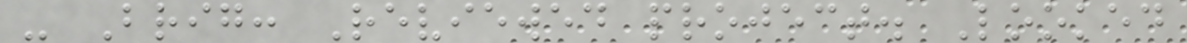- Brig: Reviewed project. Looked
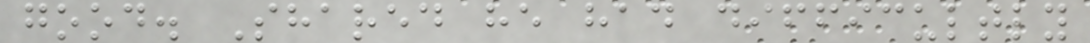good. Shared he had difficultly
